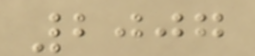2007
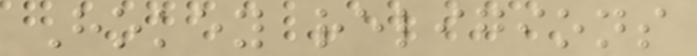Hokey religions
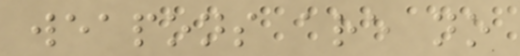weapons are no
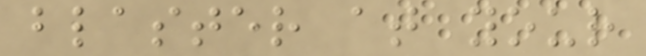blaster at your
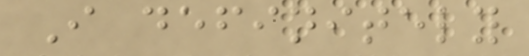I definitely
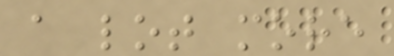a lot more
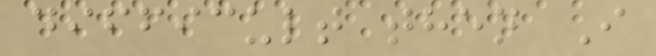difficult then I
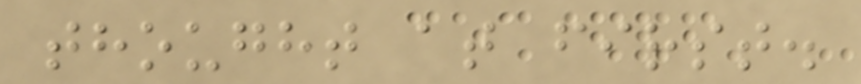thought at first.
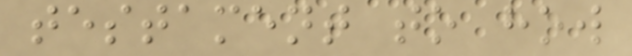testament to how
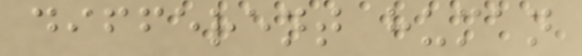different human
